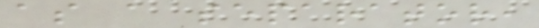as a separator,
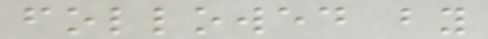followed by
